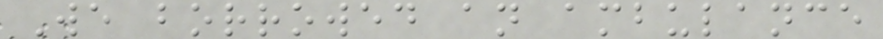We borrowed an ambulance
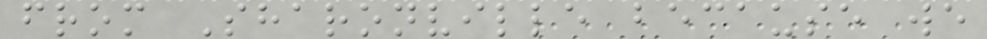from Sharonville because we
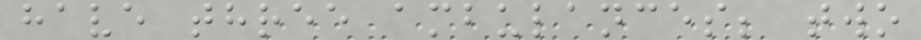have three ambulances; two
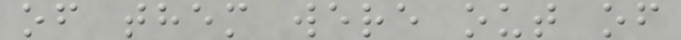of them were out of
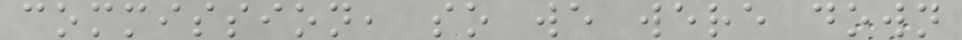commission, so we were down
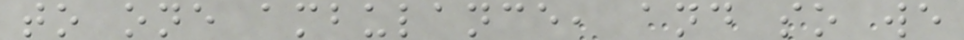to one ambulance, and so we
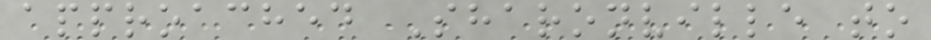approached Sharonville to
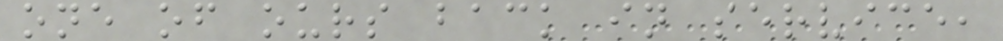one of ours back in service,
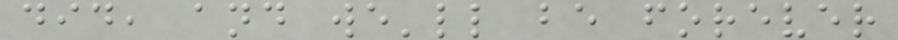did, and we'll be forever
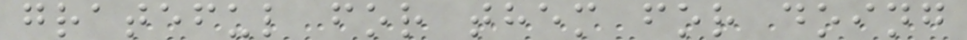grateful for them for doing
